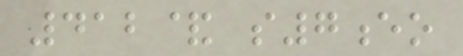412& s7eo
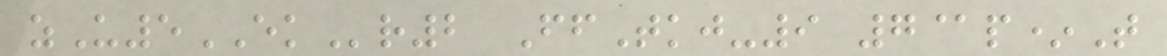zU5EKr2 FfTkj-9 7@p*T
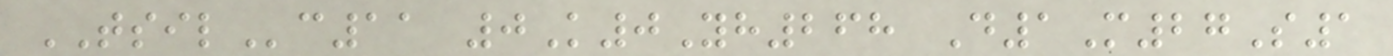TSILc11 0K0Yh268 D1M27S1
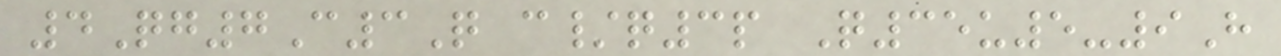4Qg7C3Q c/q3p Q35u5-9H
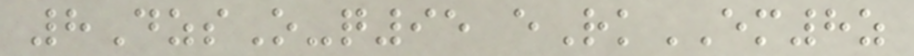8DzsO-q95 eRkEM8z
